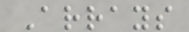Arrays
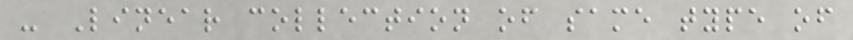- Linear collection of same type of
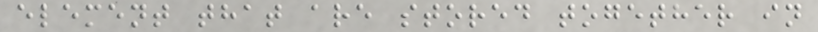element that are stored together in
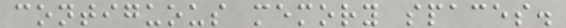contiguous memory spaces.
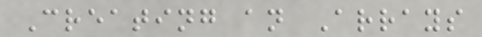Creating an Arrays
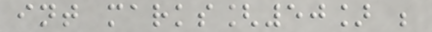int marks[50] ;
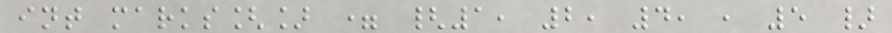int marks[] = {1, 2, 4, , 5 }
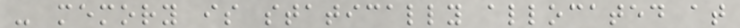- memory is statically allocated at
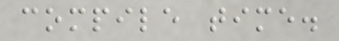compile time.
